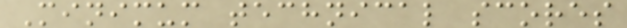Minimum technical scores
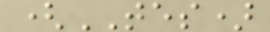(TES)
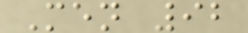Men 92
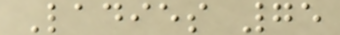Ladies 75
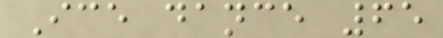Ice dance 65
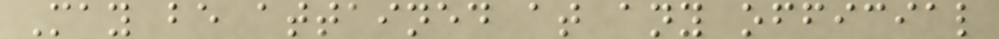May be attained at any official
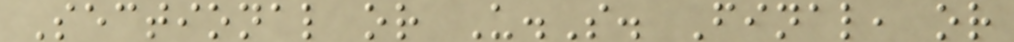Sectional or U.S. Final, or
